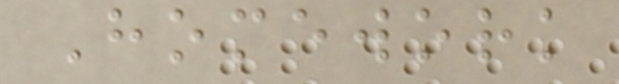Homework
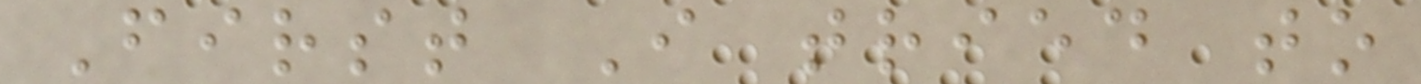First I tried to
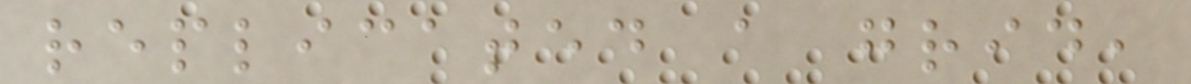replicated a grid,
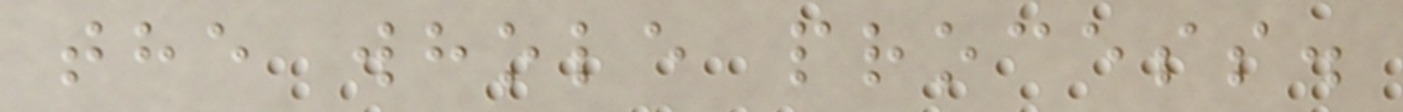the whole process.
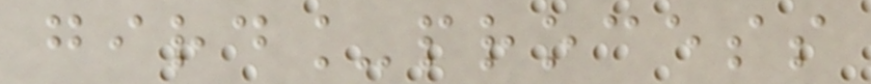gird_process
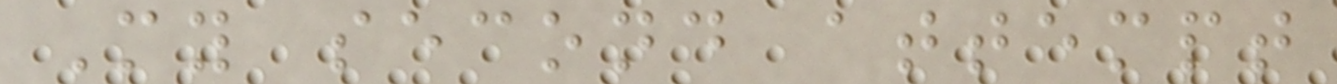My second attempt
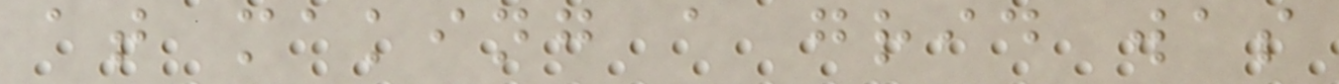at making a grid was
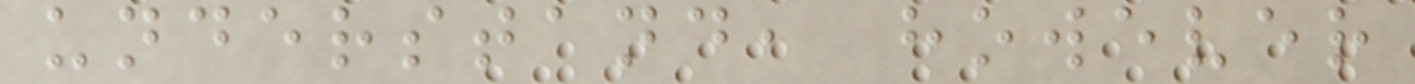understand, however
